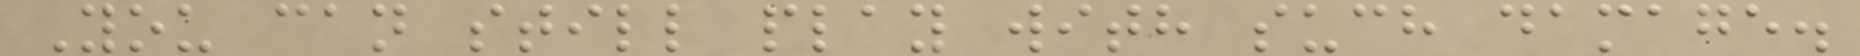You can still play with such damage.
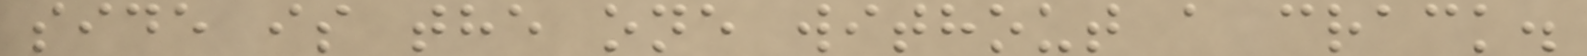side is the one without a crack.
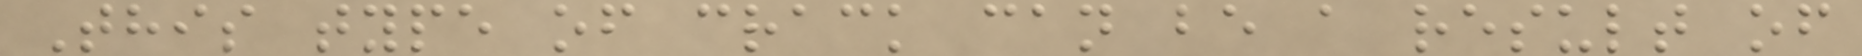This type of crack can be a result of
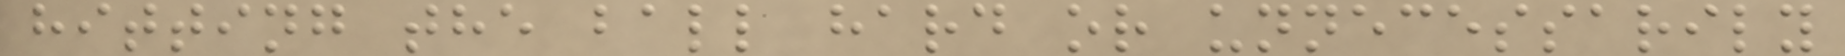hitting the ball hard or unnecessarily
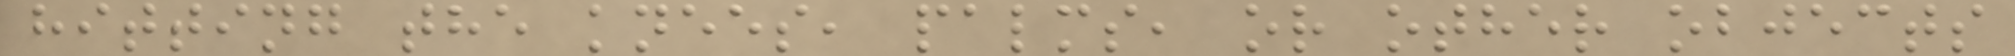hitting the knees, palms, or other objects
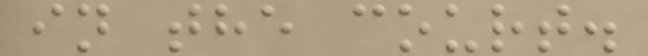in the court.
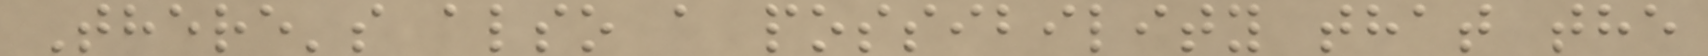There's also a possibility that the
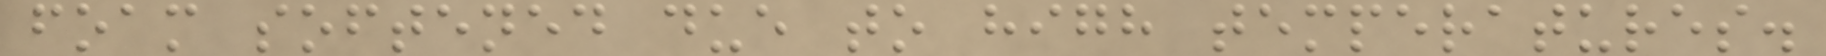foam softened due to high temperatures.
